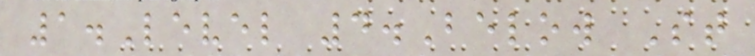1.Level 4.Below St
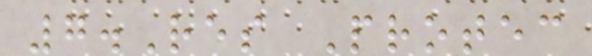7.Res Protec
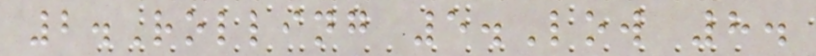2.Rolling 5.Low 8.
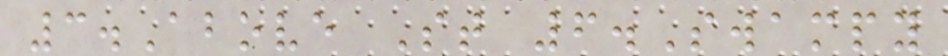3.Above St 6.Swampy
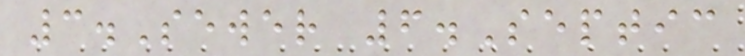3.Sewer 6.Septic
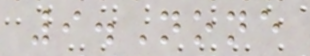9.None
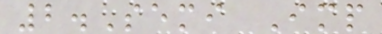2.Semi Imp
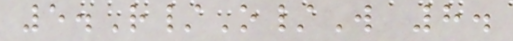5.R/O/W 8.
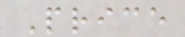Price
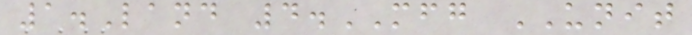1.Land 4.MFG UNIT
